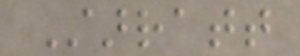Starratt
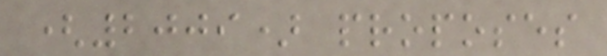(2009) proposes
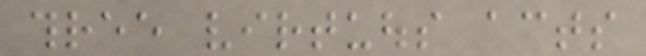three virtuous acts
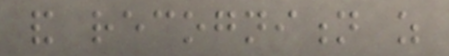and recognition as
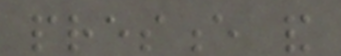presence and
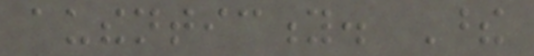authenticity. These
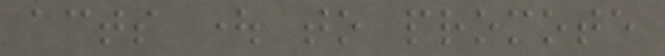acts ought to promote
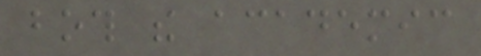both the academic
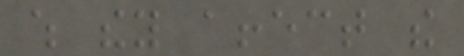which they affect the
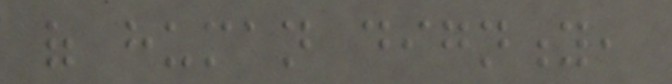of human dignity,
